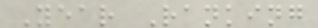Year Ranking
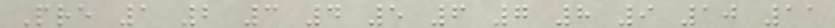Pre 1 2 3 4 5 6 7 8 9 10 11
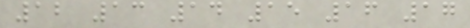12 13 14 15 16 17
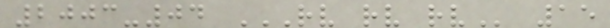2003-04 RV RV RV 15
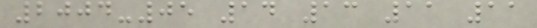2004-05 14 13 11 11
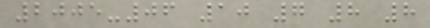2005-06 10 7 8 8
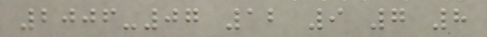2006-07 12 9 7 8
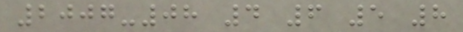2007-08 4 6 5 8
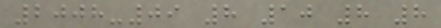2008-09 8 10 8 8
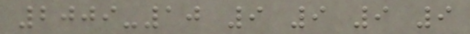2009-10 9 9 9 9
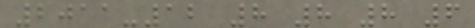2011-12 8 8 8 6
